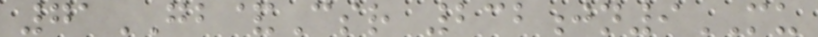71GB&Csr 232jn9MU
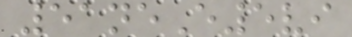51neE5vi
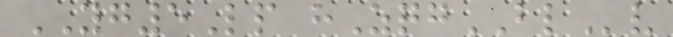YG5Lp hZqgBLv
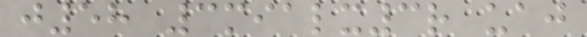j58 3mialx3r uaj
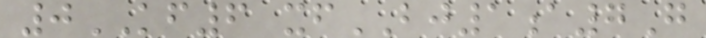0KF6 xfBJ1a7G
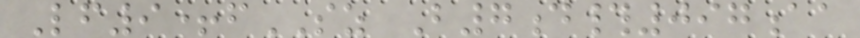Lf9+fSZ B7d#097aa
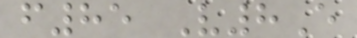f85 V8E
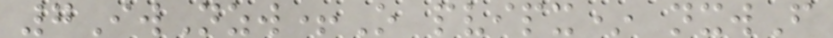7IwNzw+O pvipx* nxwF
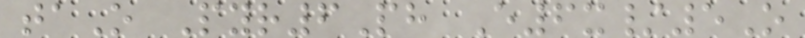taO Pyr6Ph E6x/5O
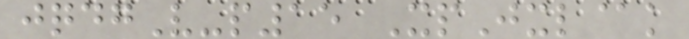jqdgV-p15 XpJxl@k
